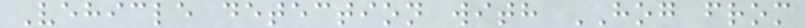Vehicle detection with HOG from
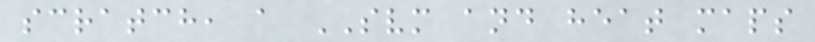scratch, a SVM and heat maps
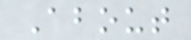About
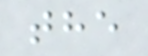the
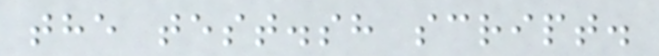the test.sh script.
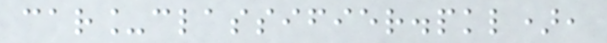car_classifier.pkl),
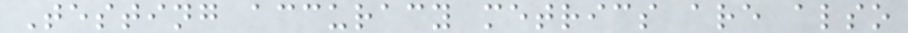Testing accuracy metrics are also
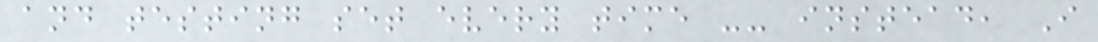and testing set every time -- instead, I
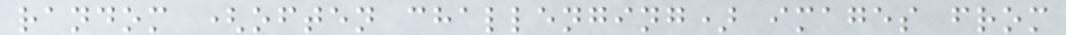random (often challenging) images from
